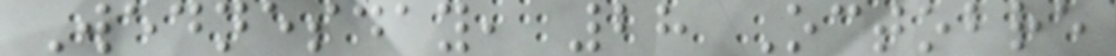Wednesday, 28 Octobre
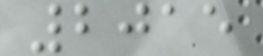2015
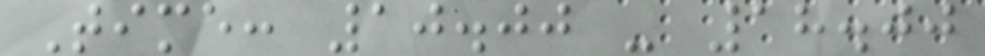Time: 10.00 - 18.00
